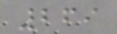269
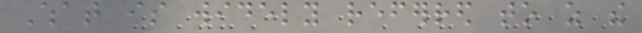What is widely referred to as the
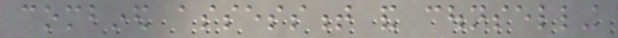combined assessment and counselling
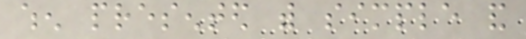when presented with simple and
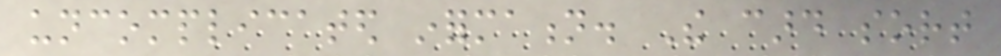uncomplicated information. The card sort
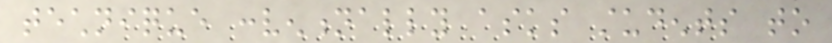technique conventionally asks students to
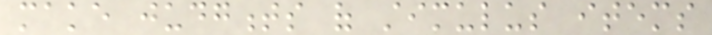make judgments of stimulus items
